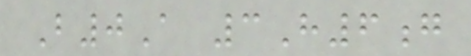B0A 3H6g
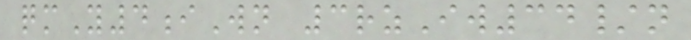qmY4iWn 3rzIw34/n
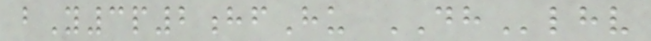bY3p2hfHu DHlhv
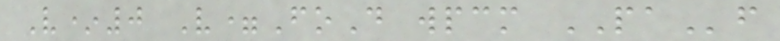V*0 V=FoD wpcm PAf
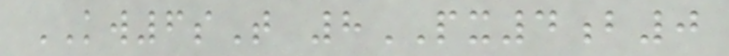KW6sT 8PX4b0
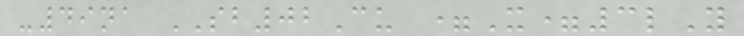-49na SB02Cu =X=3lY
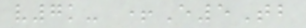v7k- +E5Tb
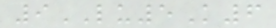9LU5K6
